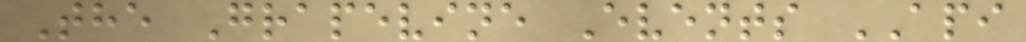The Grapevine Events API
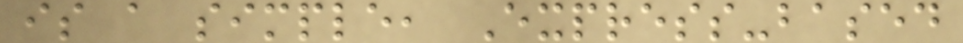is a simple, Express-based
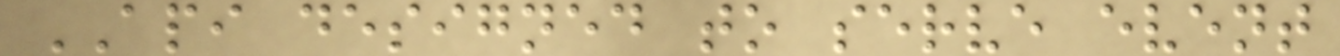API designed to serve event
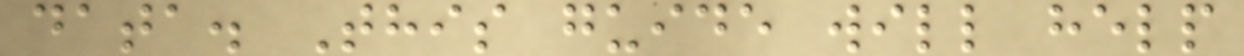data. This guide will help
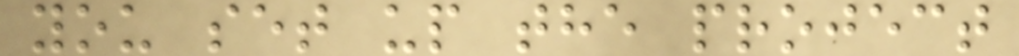you set up the project
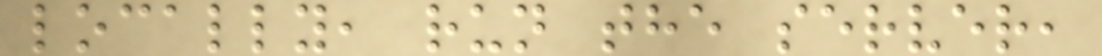locally, run the server,
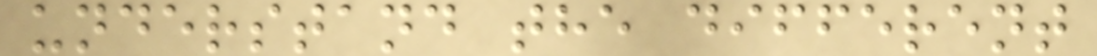understand the different
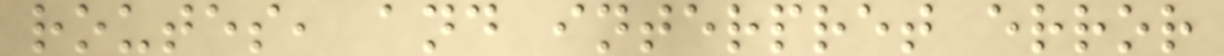routes, and interpret error
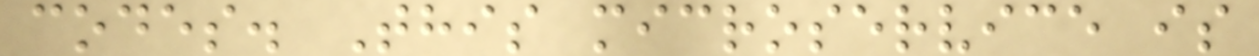codes. This microservice is
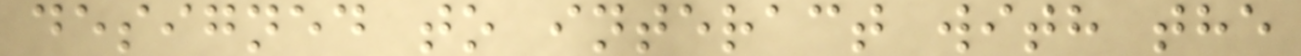designed to interact with the
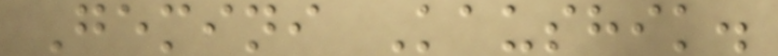Gemini Kaushik.
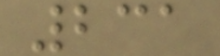231
